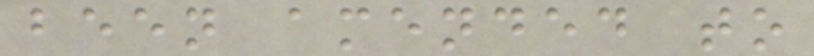been amended to
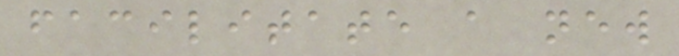facilitate a new
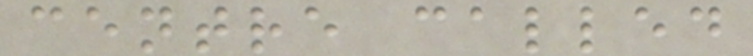centre called
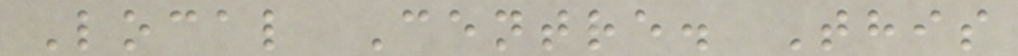Local Centre. This
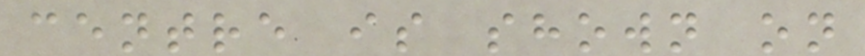centre is shown on
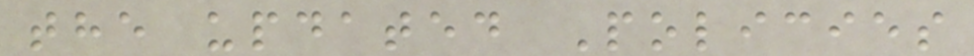the updated Policies
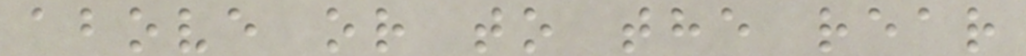above or to the rear
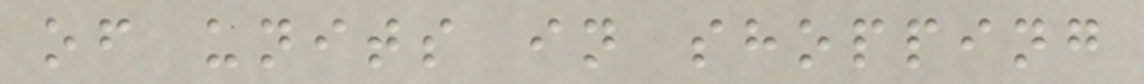of units in shopping
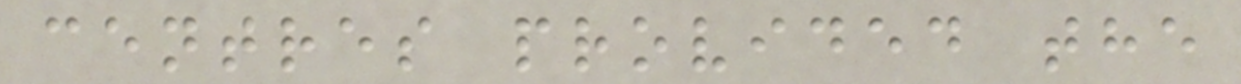centres provided the
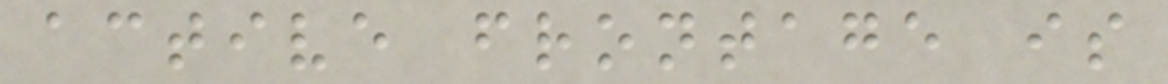active frontage is
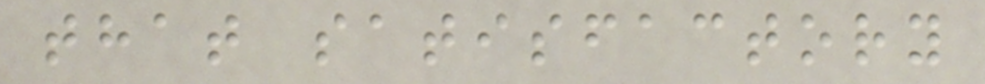that satisfactory
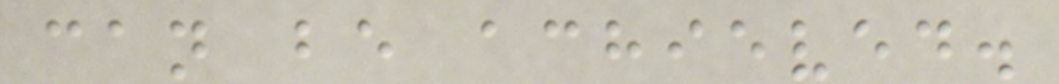can be achieved.
